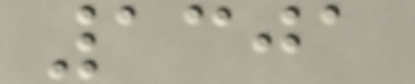1301
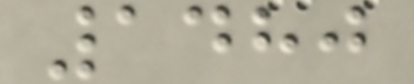1480
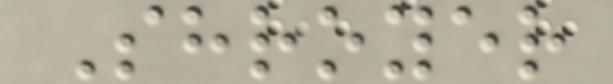Shroyer
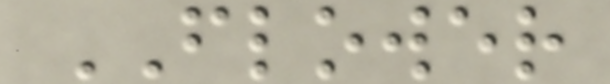FLOWER
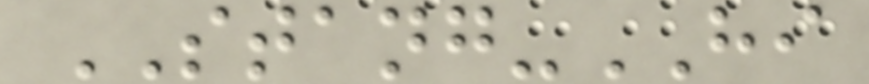STANG-HI
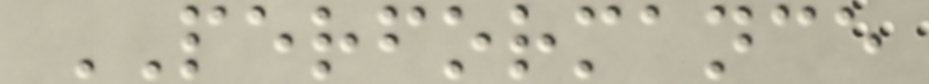PERFORMANCE
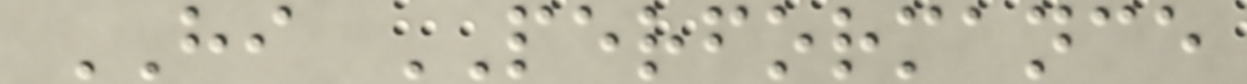HI PERFORMANCE
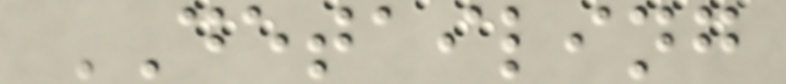DETAILING
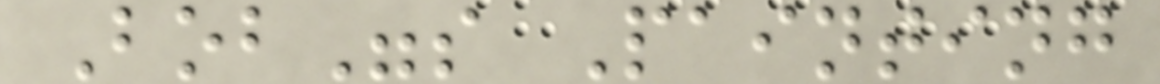Bob"s Painting
